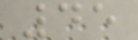45
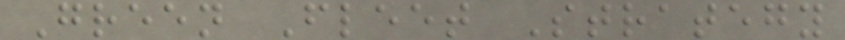Green Fleet Strategy
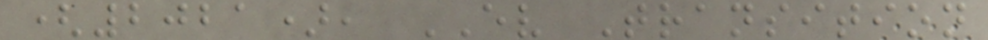(2021), EV Transition
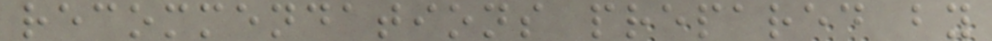recommendations prepared by
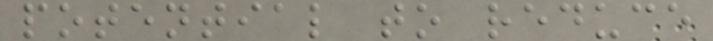potential to reduce
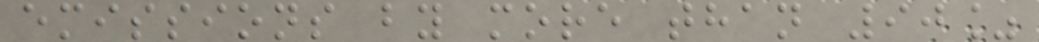emissions by more than 90%
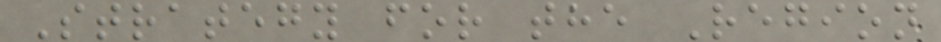Strategy for the Region
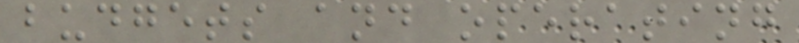budgets and operating
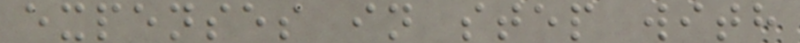expenses in step with
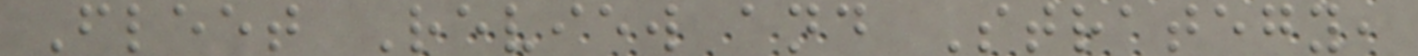Fleet Review and Strategy,
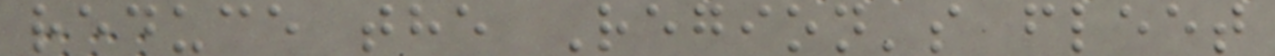reduce the Region's fleet
